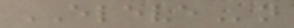ELEVEn
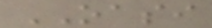OASI
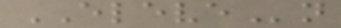ELEVEn
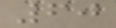60
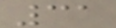31
